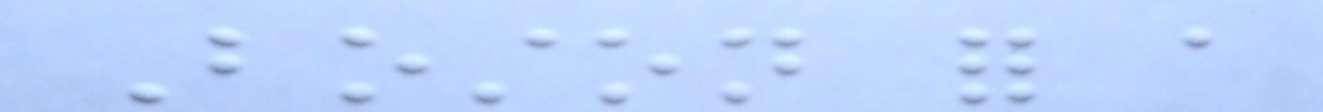Boston for a
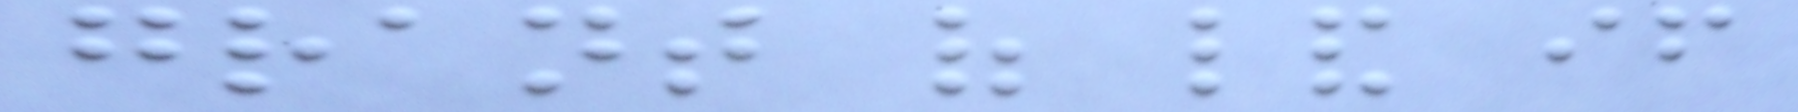grant of land if
